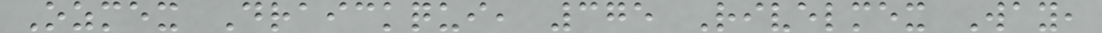Ozmex Draickqui, 375 Rivelmex Way,
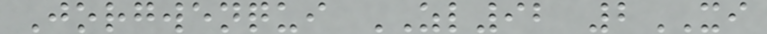Jorgwenqui ZL92 2XI
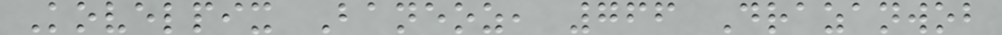Kovelpix Baneoz, 766 Drazanwob
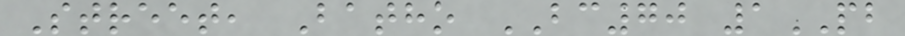Street, Batho BC70 1PB
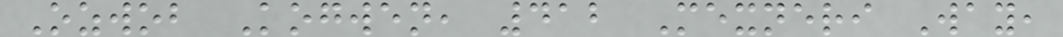Ozwob Kogwen, 412 Mexneri Way,
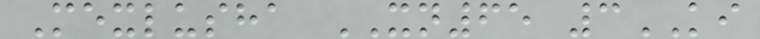Mexlusha XN65 3KI
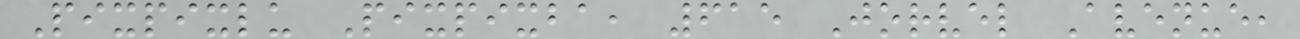Pixpixlu Pixpixba, 615 Jorvel Avenue,
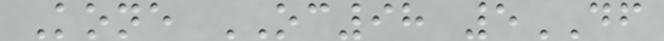Kone OC98 5DF
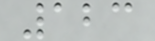123
